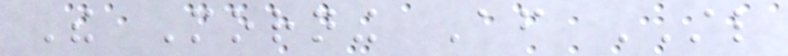The Morning After STL
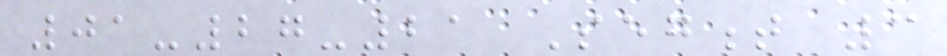01-27-21 Segment 3
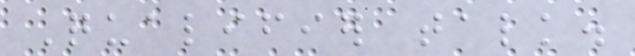Qualifier talk.
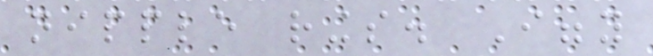nipple rings. Iggy
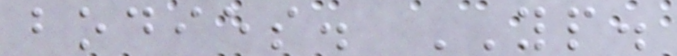bodies. YP.
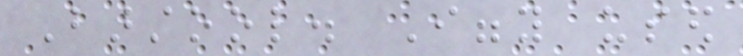Barstool. Iggy used
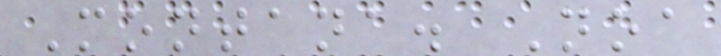Montana. Noa
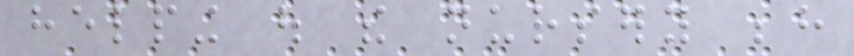helping out the nursery behind
